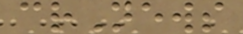crNews
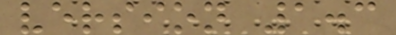version 1.3
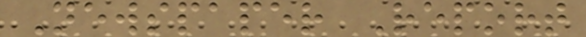Newspaper Report
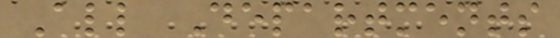All Departments
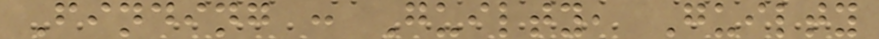Finding : Guilty, Guilty
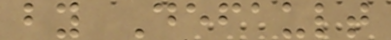by Default
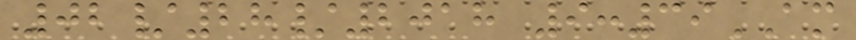02/28/2018 9:39AM
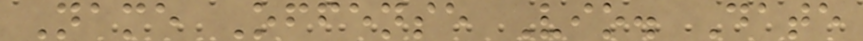Name Offense Vio. Date
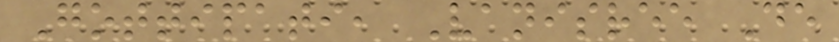Gottipati, Vanisree De
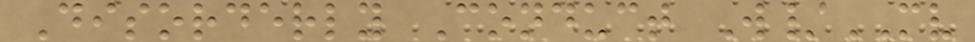Disorderly Conduct W/MV
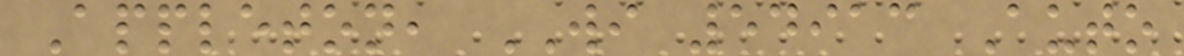Appleton, WI 54913 Auto
